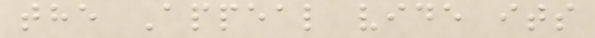the Appeal vide its
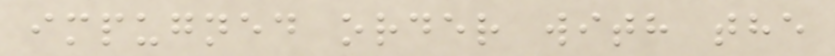impugned order with the
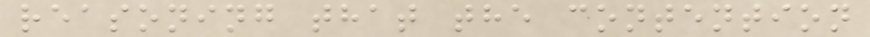reasoning that the contention
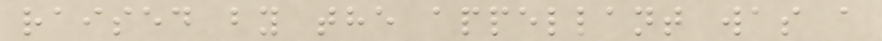raised by the appellant was a
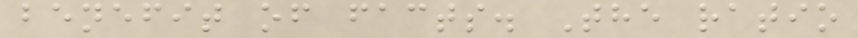benefit of facts. The ratio
